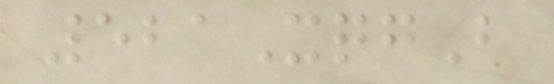521XqgB
